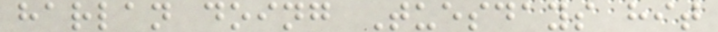harlan doing Tuesdays hit
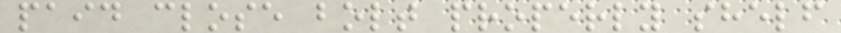paid close bolt properly shelf
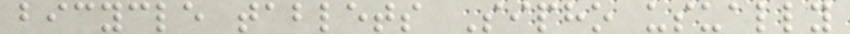bicycle tablets Sipho usually
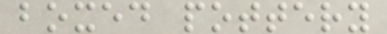boxed pottery
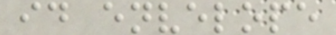id envelope
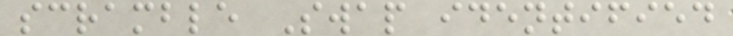scramble Swap identified
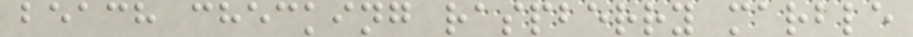beach checking raspberry marble
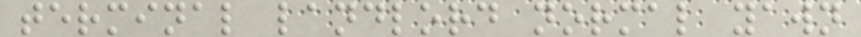terminal landlord normal yawn
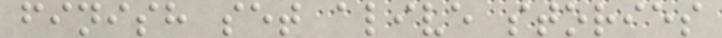finish set alive stories
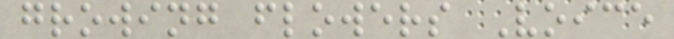growing flowers Voice
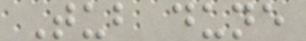Tub dune
